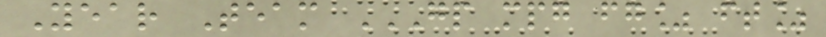Year Team GP MPG FG% FT%
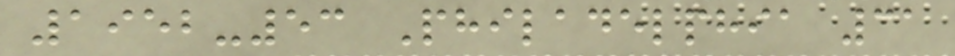1952-53 Philadelphia 31
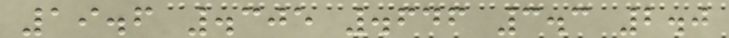19.6 .305 .646 3.3 2.0
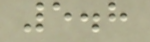5.8
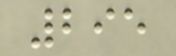295
